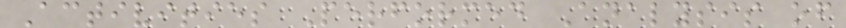Activities Performed Analysis of
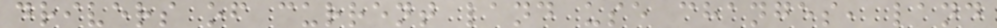drivers of current land use changes, land
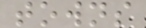towns
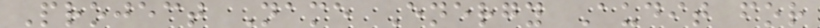Project Name Energy Audit for
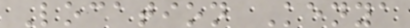Location Kenya
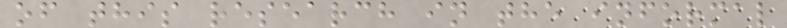of this research in the informal
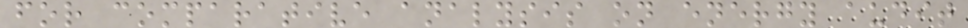for comparative analysis on energy audit
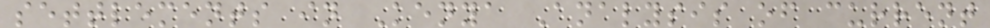settlements in Kenya Analysis of current
